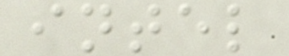intel
